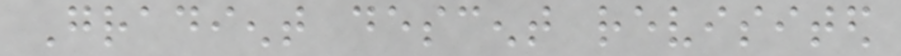Gradient descent revisited
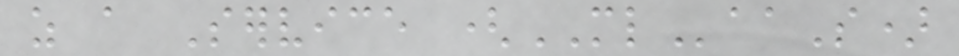as a Service (MLaaS)
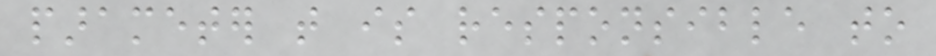parameter that is responsible to
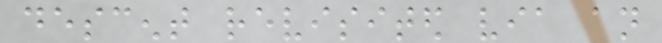descent revisited via an
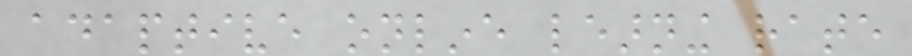adaptive online learning rate
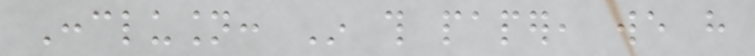Conclusion: In this paper, we have
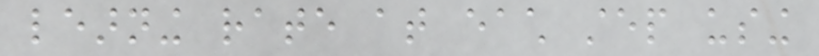learning rate at each step using
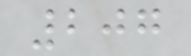207
